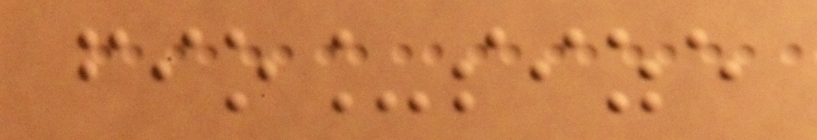fio_size
